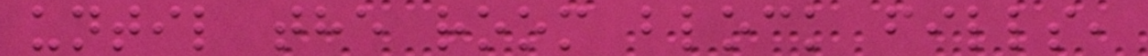until the room block fills,
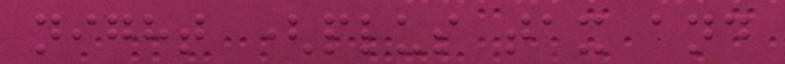night (plus tax and
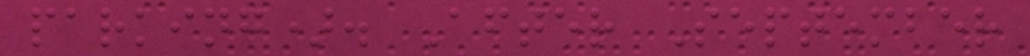parking). After September
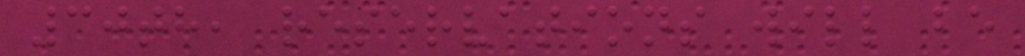30th, reservations will be
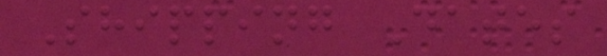Shipping Dates
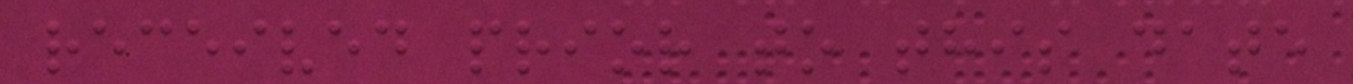received prior to this date
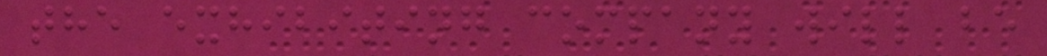the exhibiting company will be
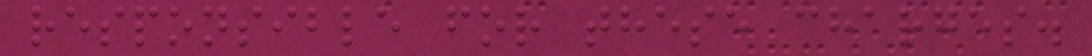responsible for these charges.
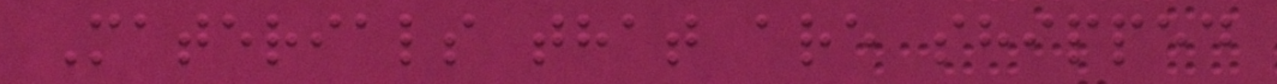Materials that are shipped
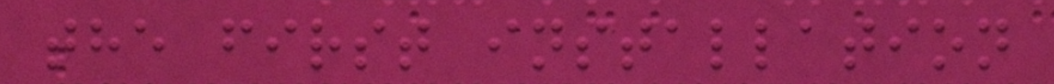the first installation
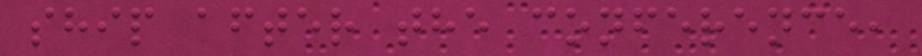ship after the conference,
